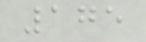175
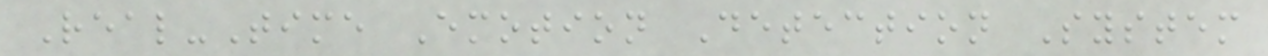Real-Time Emotion Detection System
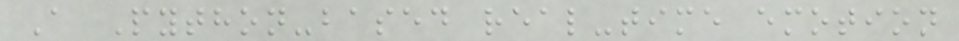A Python-based real-time emotion
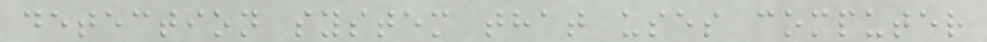detection system that uses computer
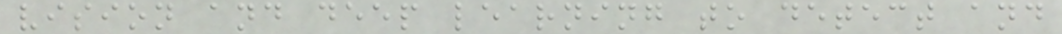vision and deep learning to detect and
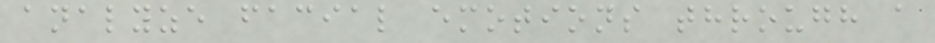analyze facial emotions through a
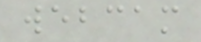webcam
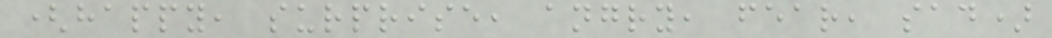(happy, surprise, angry, fear, sad)
